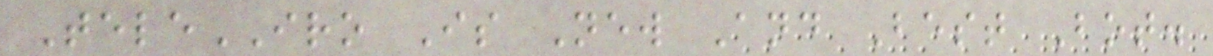TeleIRO Is New And Best Bot.
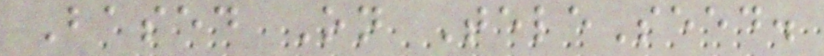Based On TeleSeed.
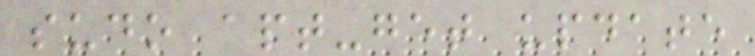sudo apt-get update
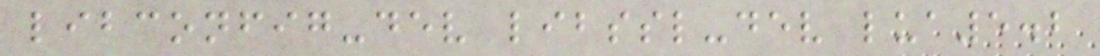libconfig-dev libssl-dev lua5.2
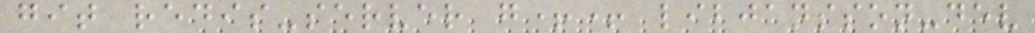git redis-server g++ libjansson-dev
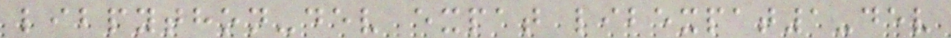libpython-dev expat libexpat1-dev
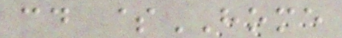cd $HOME
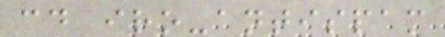cd iro-antispam
